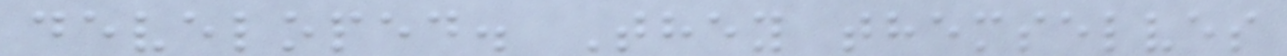developed. They themselves
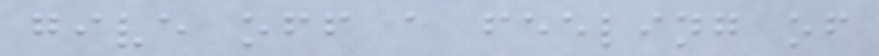give off a feeling of
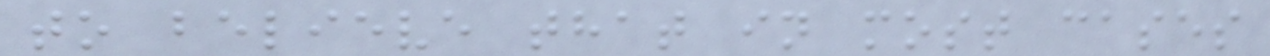to believe that in most cases
